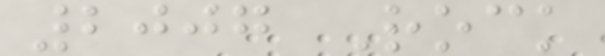2007 Rock
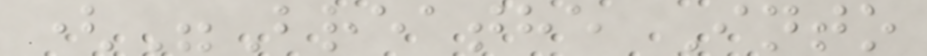("Breathe Into
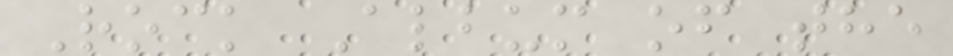Rock Album of the
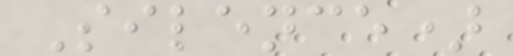Silence)
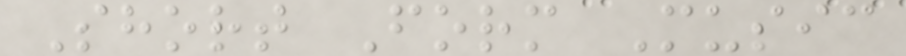Short Form Music
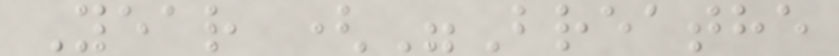Year ("Breathe
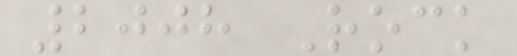2008 Rock
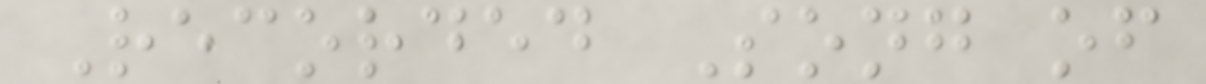Recorded Song of
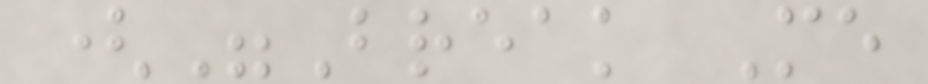("Break Me
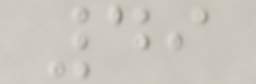49
